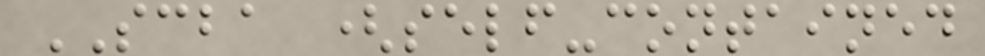SCBA (self-contained
